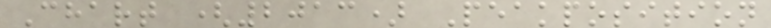Chart (2013) Peakposition
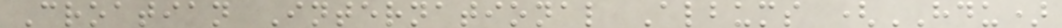Croatian International Albums (HDU)
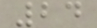24
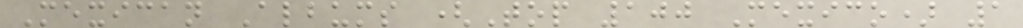Mexican Albums (Top 100 Mexico) 1
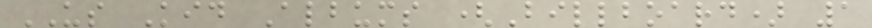US Kid Albums (Billboard) 1
